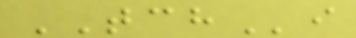TCHi
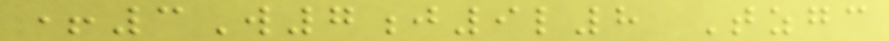+3W7j9l8 Tzgc
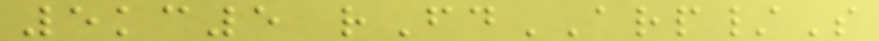5kc5 rFdARP/S
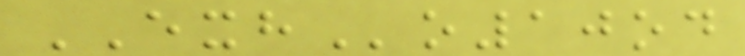EXHo10od
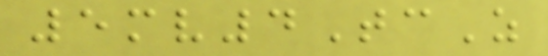5mv4TcZ
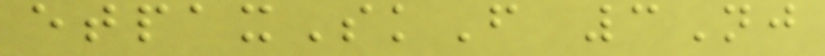etpaxSkF 3Nj
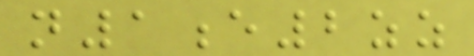n1e2zz
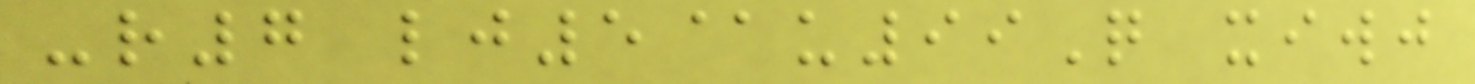-r7 lj5@u99Q xiwj
